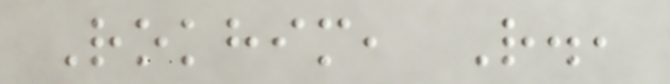Rokhim, R.,
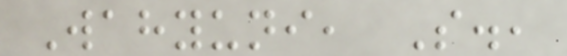Wahyuni, S.,
